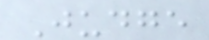Judge
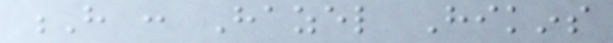H : Hazel Hikins
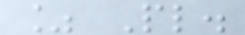% Pl.
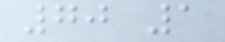70 1
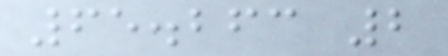65.263 2
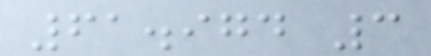61.974 3
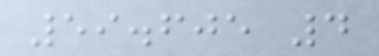59.605 4
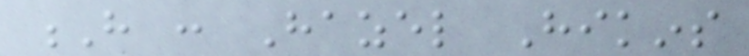H : Hazel Hikins
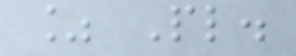% Pl.
